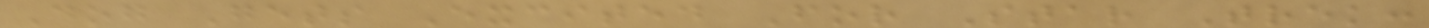Dog Gets Excited For Star Trek:
